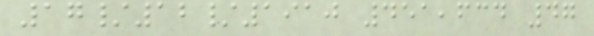17/12/1910 451,634 47
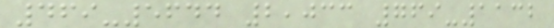469-5644 2,033 769-1132
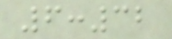6:32
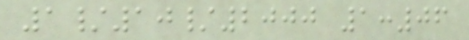1/10/2000 1:06
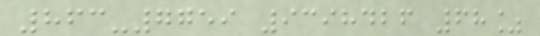863-7759 9398426 68%
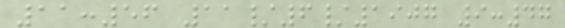11:56 11/6/1907 9:47
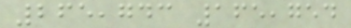265,743 165,754
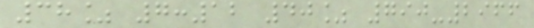38% 7:12 40% 790-2966
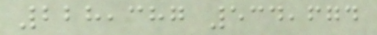228,387 534,674
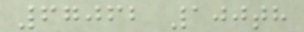67062 100th
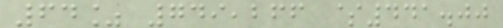64% 749,266 $441.00
